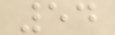54
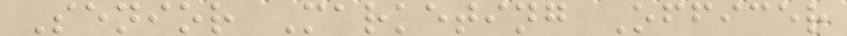Senior Marketing Officer
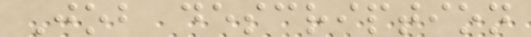Job description
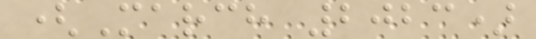(March 2023)
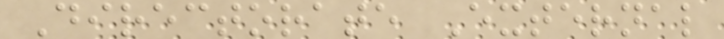Directorate External
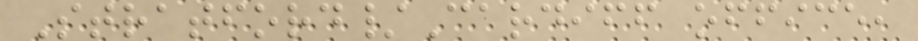Stratford/Cardiff office,
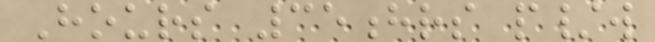Hours 35hrs p/w
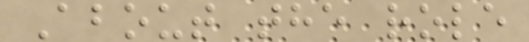About the role
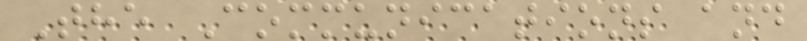The Communications and
